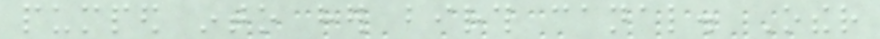pumped into her birth canal. Other
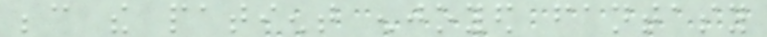because the patient enjoyed fantasy
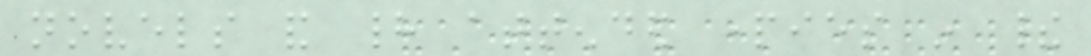novels and had attended parties in their
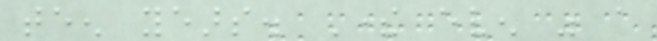teen years. There even was a
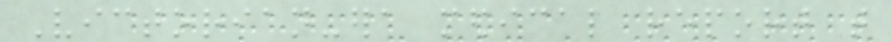Victorian-era medical report that
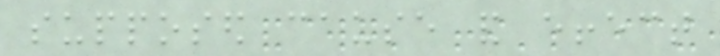supposed cause and effect
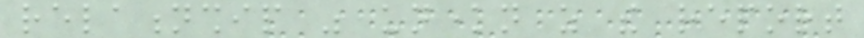relationship was unknown as the report
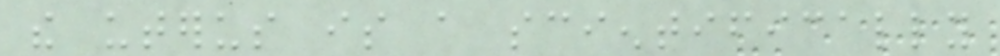the uterus is a scientifically
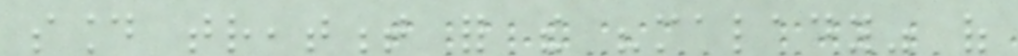sound treatment for the "malady" of
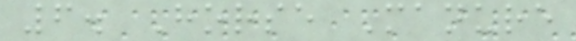6. Horse Manure
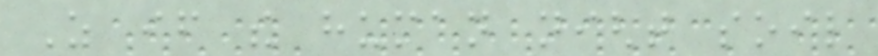As if the human night soil
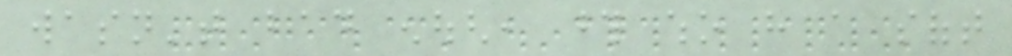wasn't bad enough, those who have a soft
